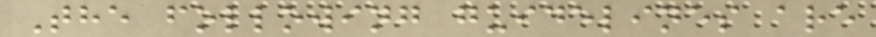The following guidelines are
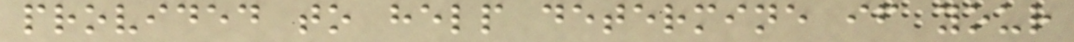provided to help determine if your
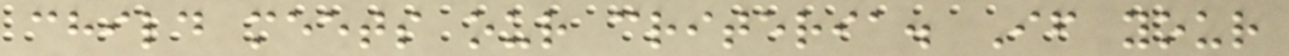child meets our criteria. If your
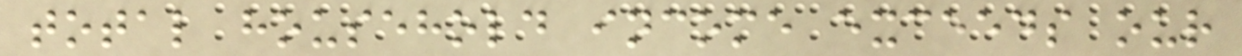total household income exceeds our
